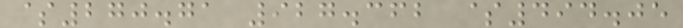$270.71 927.362 $494.05
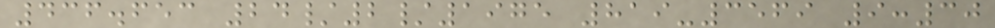436.653 24/2/1975 819-3569 9:30
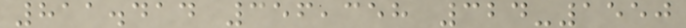811.414 356,358 324-1550
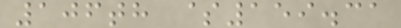106th $159.31
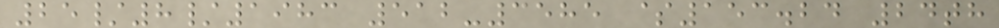25/8/1983 512-3585 $153.24 24th
